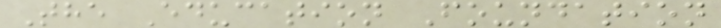The Education Foundation
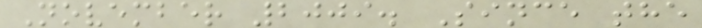November 2009. Since the
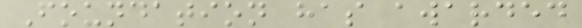Foundation has awarded
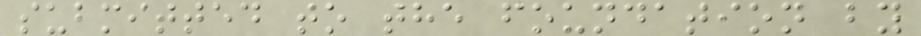submitted to the foundation by
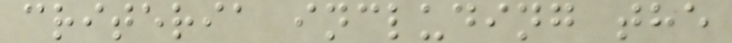criteria including the
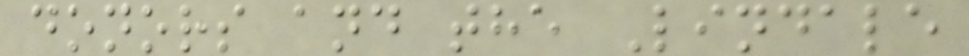donors and the Lindale
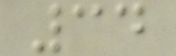34
